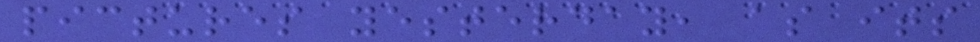pictures yesterday, as its
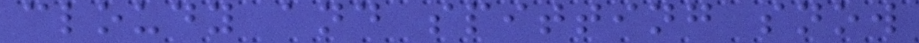cloudy and spitting snow
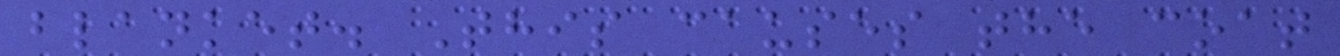blanket. This causes the coat
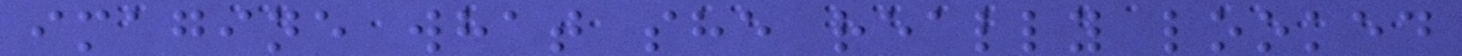imagine what she really looked
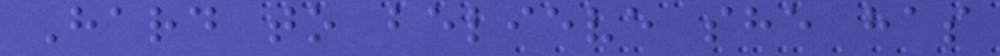Hard to believe she has
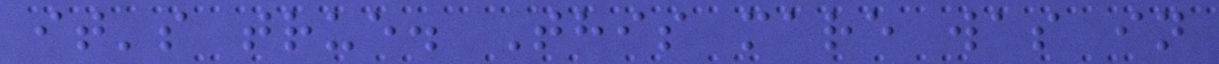it's true. This mare was in
